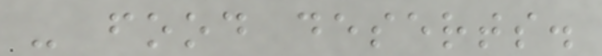- food deserts.
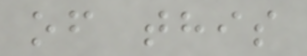of this
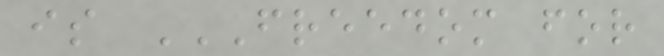is FREEDOM FOR
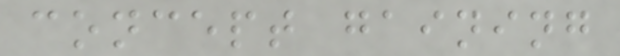concept gaining
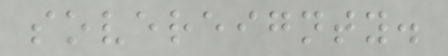sovereignty.
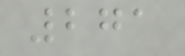271
